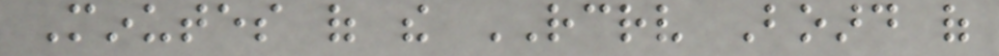Minutes of the RCRV Board of
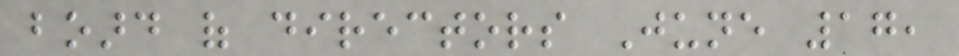board of directors June 17,
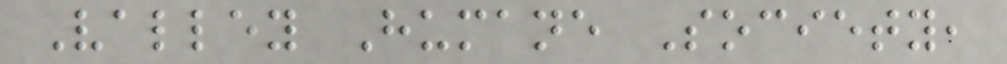Valley Humane Society,
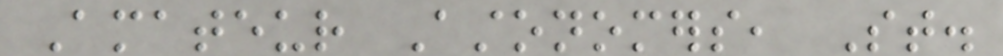Amateur Astonomers, St.
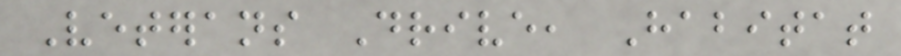Veterans Drive, Habitat
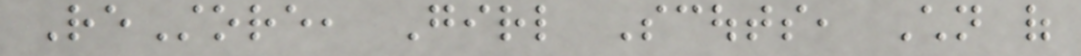ReStore, Girl Scouts, Children of
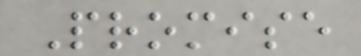Promise
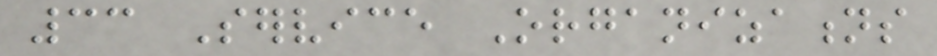33 Service Organizations
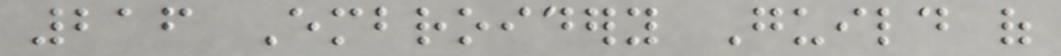216 Embroidery Guild of
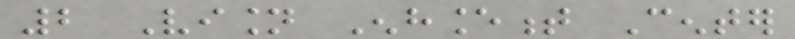2 Vision Enhancement Center
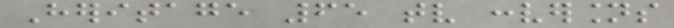Heritage 65 tv conversions
